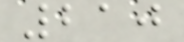210
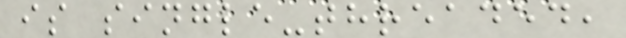is single-threaded,
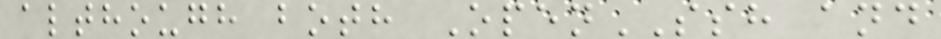although both OpenSSH and
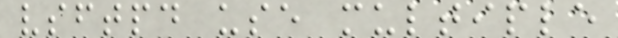vsftpd use multiple
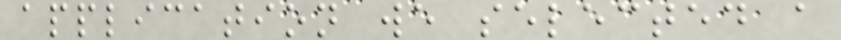application we selected a
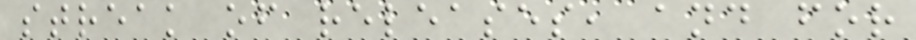streak of releases, and for
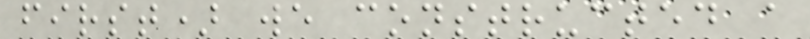first) we constructed a
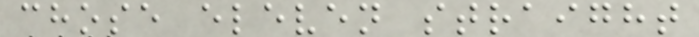chose eleven straight
